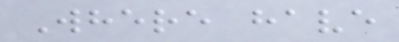Where have
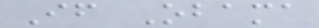If Obama
